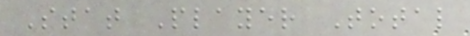Stat Player Total
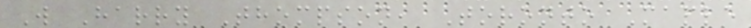W Harry Thompson, Toronto Maple
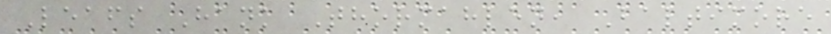Leafs Hank Thormahlen, Baltimore
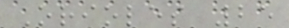Orioles 25
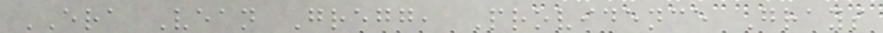ERA Vean Gregg, Providence Grays
